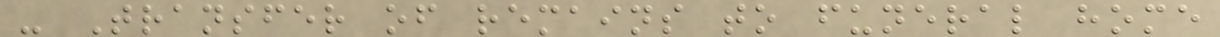- Transfer of remains to funeral home
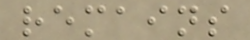remains
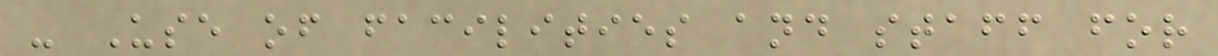- Use of facilities and staff for
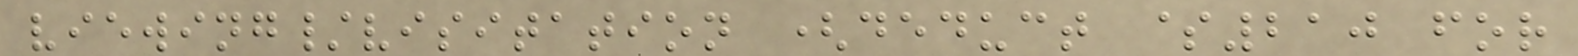viewing/visitation (deduct $210 for
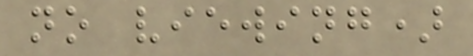no viewing)
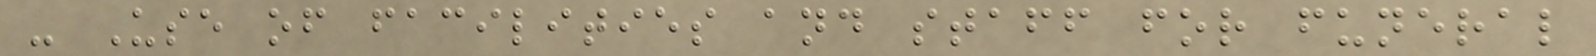- Use of facilities and staff for funeral
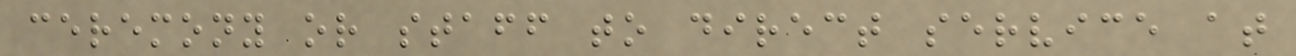ceremony or staff to direct service at
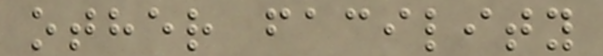other facility
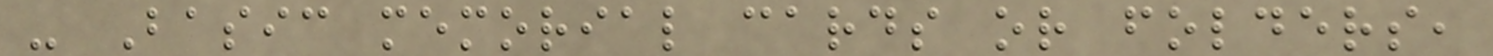- Basic memorial cards or folders,
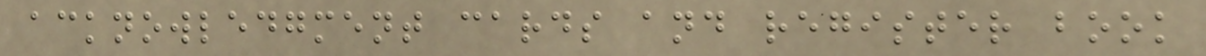acknowledgment cards and register book
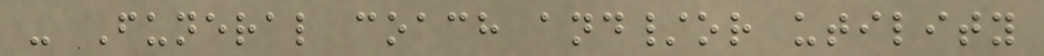- Funeral coach and/or utility
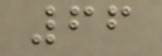66
